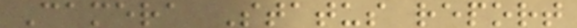Camera Status report
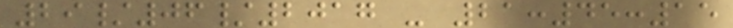29/06/2017 - 21:45:15
